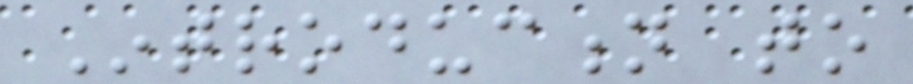Introduction to
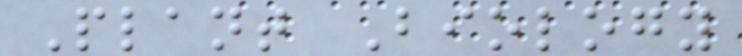Plant Biology
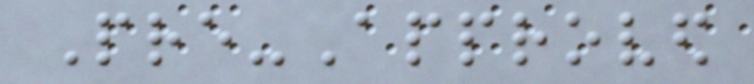Pre-Approved
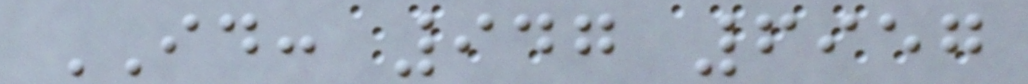ID: 947 6957
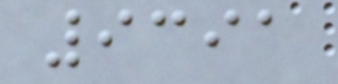9391
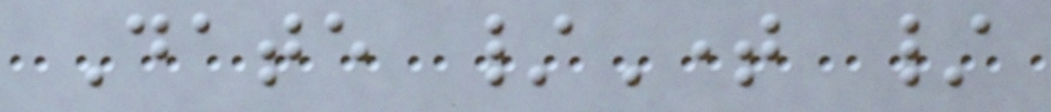Date /Time /
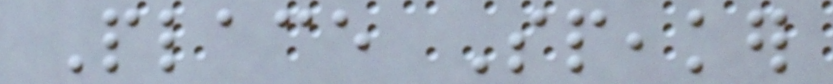Place Speaker
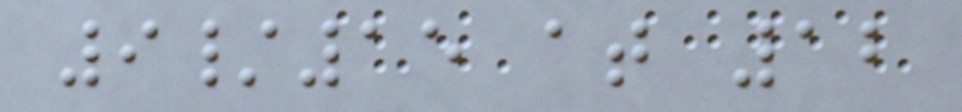9/15 at 12
